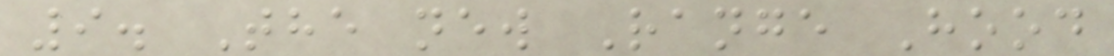9. The new Range Hood
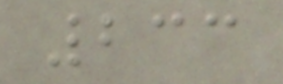233
